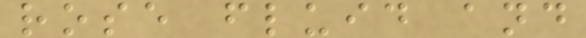rose fluid and
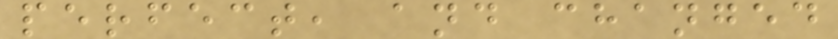perfect, and changed
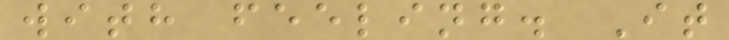with feeling. It
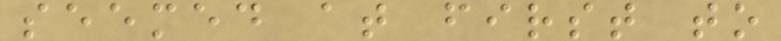seemed at first to
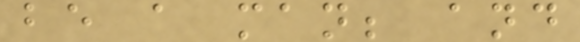be a man; and
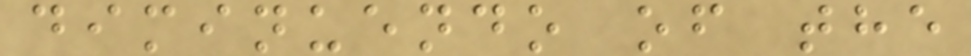diminuendo of the
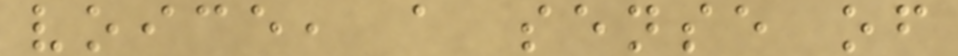voice, a sense of
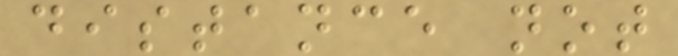distance not
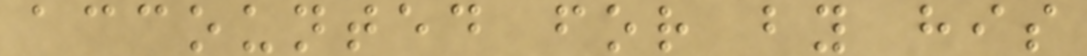accounted for by his
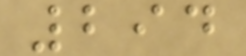294
